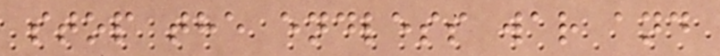stop the endless war and
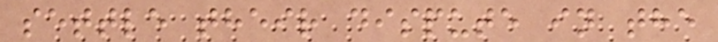settle their dispute in the
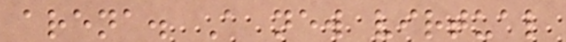arena. A new virtual
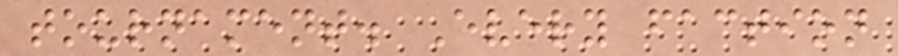tournament. Every faction
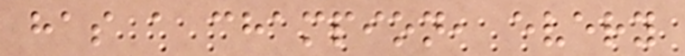has a champion, every
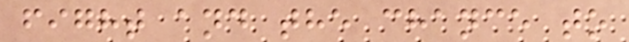fight and the chance to
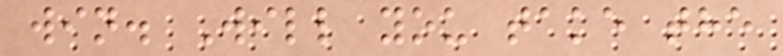win. Will you take the
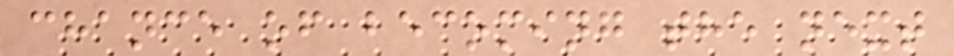chance of becoming the next
